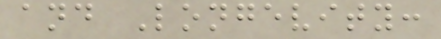and Longevity:
